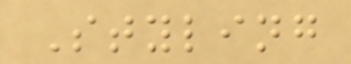Styling
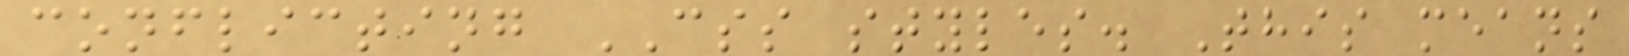conflicting CSS styles. This means
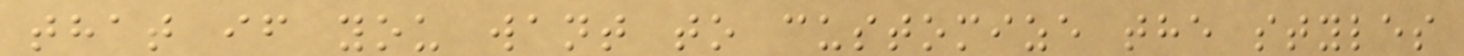that if you want to customize the styles
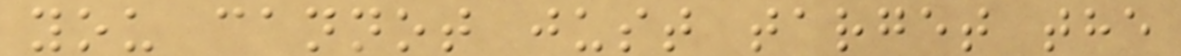you cannot just target the
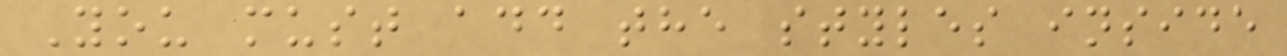You must add the styles inside
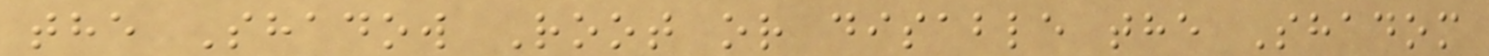the Shadow Root or disable the Shadom
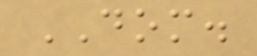DOM.
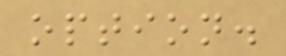option.
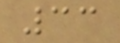33
